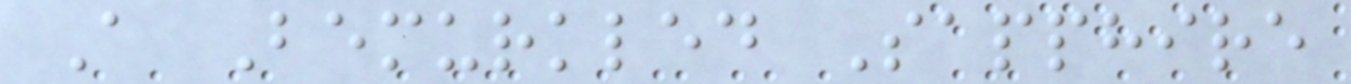A Bemurkled Sapphire
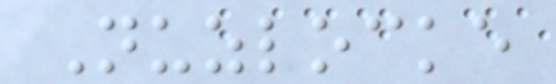Nuzlocke
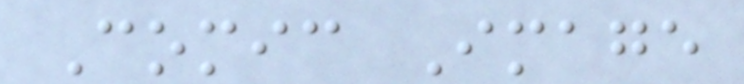Comic Image
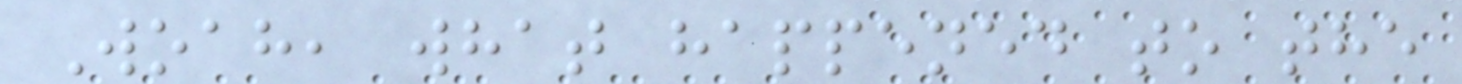Woah, what happened to the
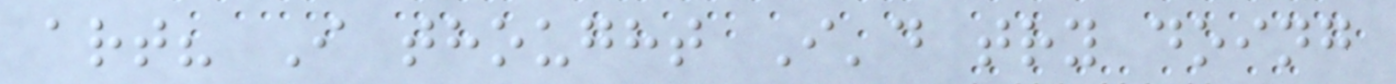art? I thought I'd try doing
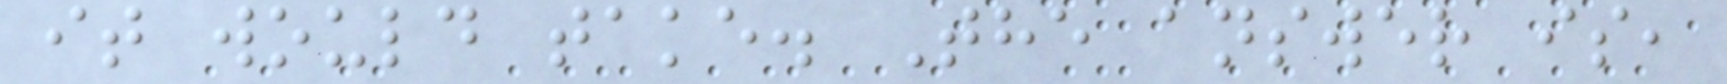it would take. The answer is,
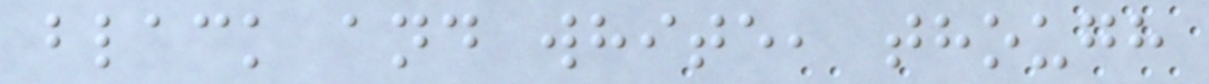black and white, though
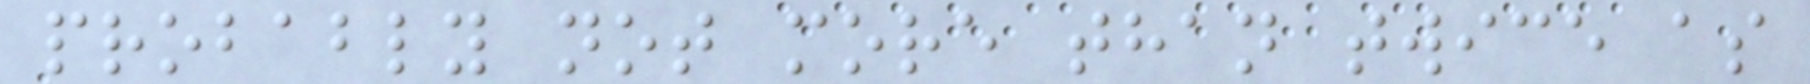probably not more than twice as
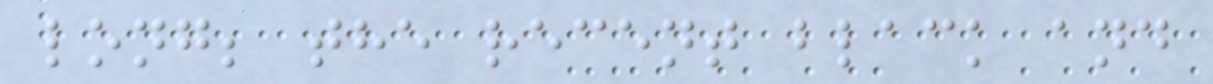long; the recent black and
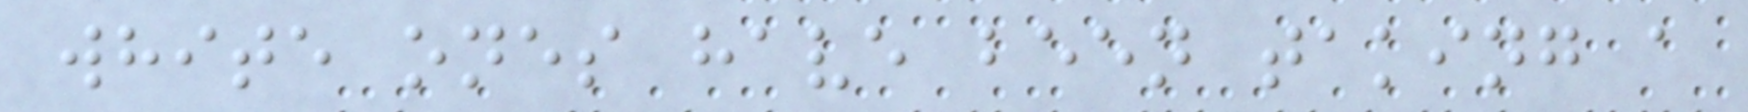white ones have been taking a
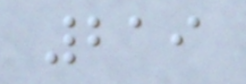219
